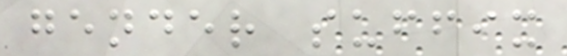gender suffix
